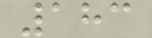183
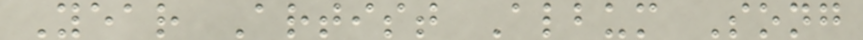Year Artist Album Song
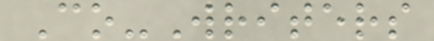Co-Writers
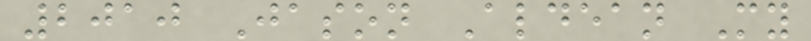2010 Jason Aldean My
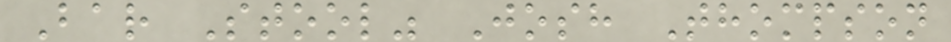Bar Stool" Josh Thompson
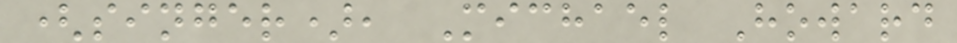(singer), Michael Howard
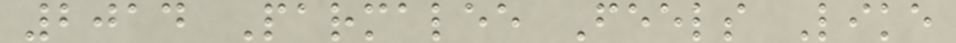2014 Parmalee Feels Like
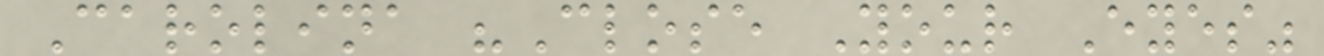Carolina "Close Your Eyes"
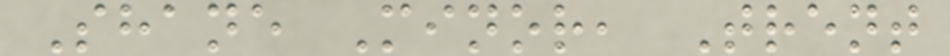Shane Minor, Trent
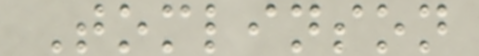Tomlinson
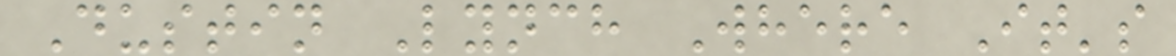Dustin Lynch Where It's
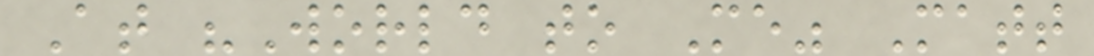At "World to Me" Matt
